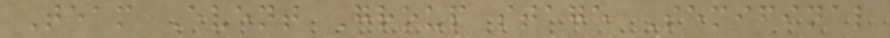Team Event Group stage Semifinal
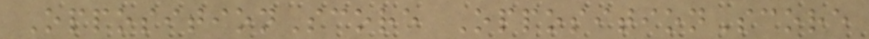OppositionScore OppositionScore
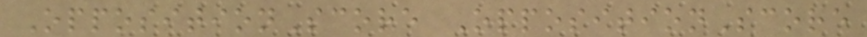OppositionScore OppositionScore
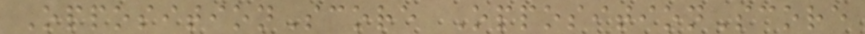OppositionScore OppositionScore
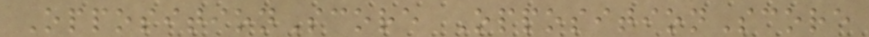OppositionScore OppositionScore
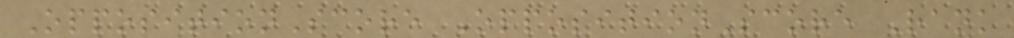OppositionScore OppositionScore Rank
